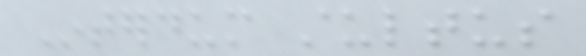Interdum stultus
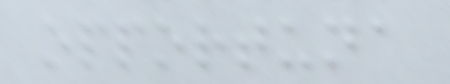opportuna
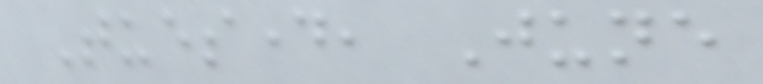Tuesday, June
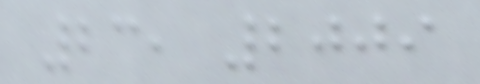23, 2009
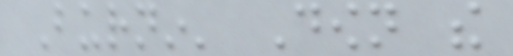Burnin' Down the
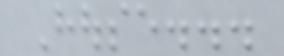House...
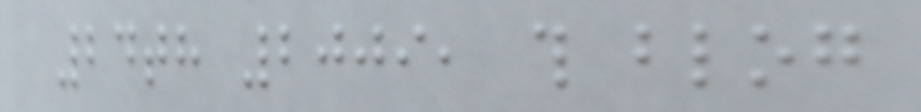24th 2009, this blog
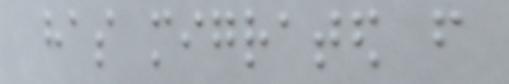has migrated from
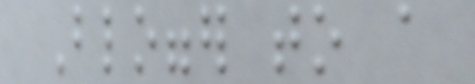Blogger to a
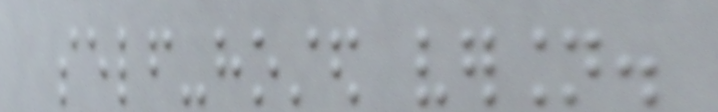self-hosted version.
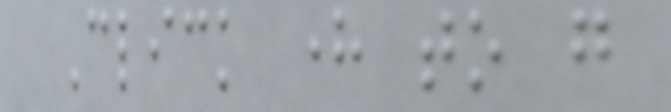Click here to go
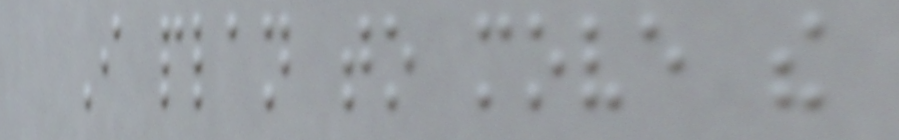I plan to move the
